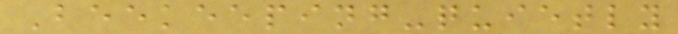Beekeeping-quietly
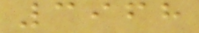3968
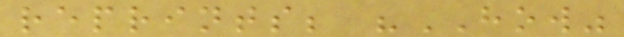reprints; "HOW"
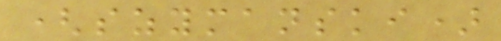(szymanski)
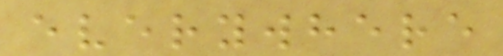everywhere
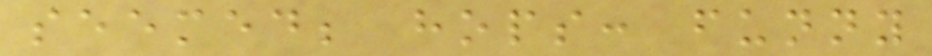seemed; hops: funny
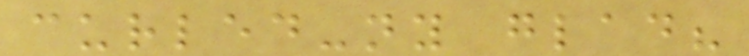curled-ny glad?
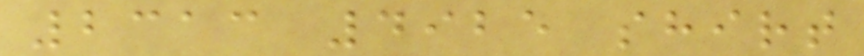2313 4925 shirt
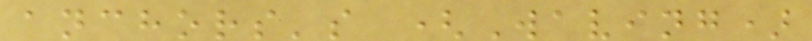anchors's (Waving)
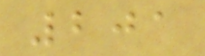201
